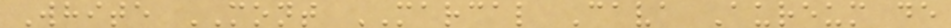White MONT MARCAL Cava Aureum de
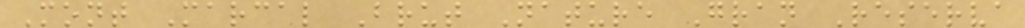Mont Marcal Brut Nature Gran Reserva
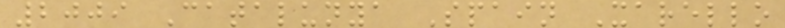2009 Catalunya Spain Xarello
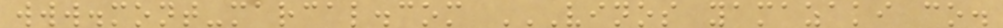www.mont-marcal.com VINOS YAMAZAKI CO.
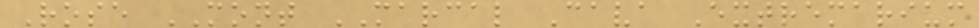Rose MONT MARCAL Cava Extremarium
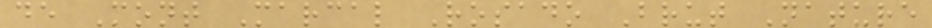de Mont Marcal Rosado Brut Nature
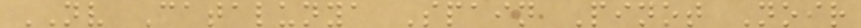NV Catalunya Spain Pinot Noir
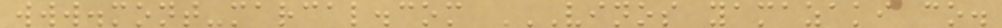www.mont-marcal.com VINOS YAMAZAKI CO.
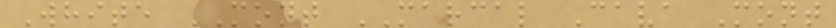White MONT MARCAL Cava Mont
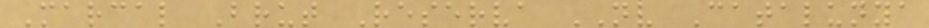Marcal Brut Reserva NV Catalunya
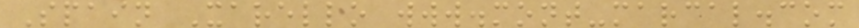Spain Xarello www.mont-marcal.com
